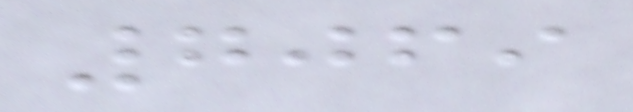7069
